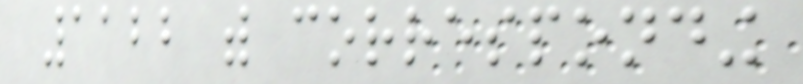1122 with corresponding
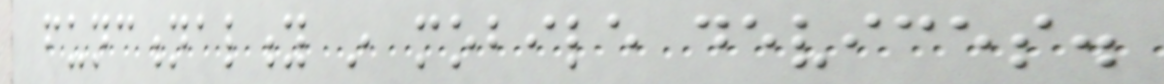functionality in mobile devices.
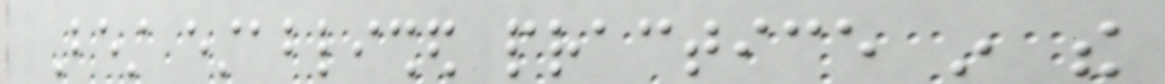Best established practice in the
